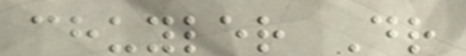chuyler Dr
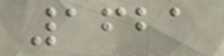1621
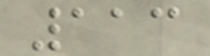113
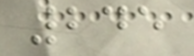245
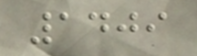1409
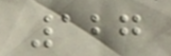127
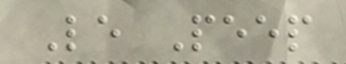Le Peep
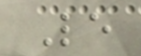Le
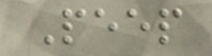Peep
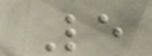Le
